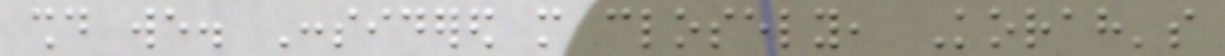should we. Considered more closely, Korah's
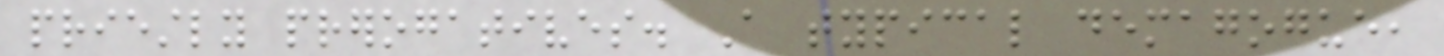priestly prerogatives. A typical demagogue,
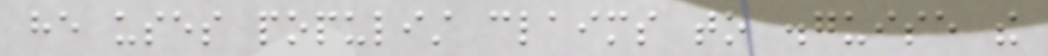he uses populist claims to disguise the
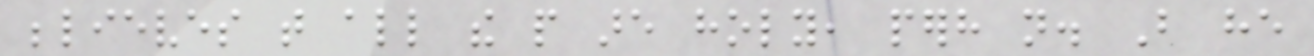believes that all the people are holy, perhaps not. But he
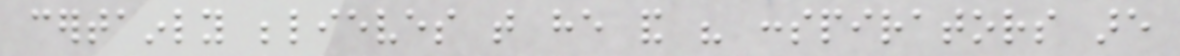certainly believes that he and his conspirators are
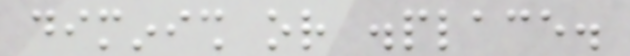diminish or displace.
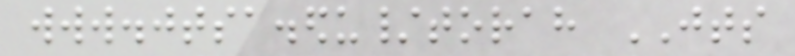www.jtsa.edu/torah JTS
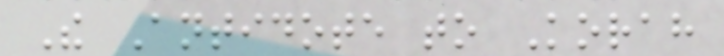The Antidote to Korah
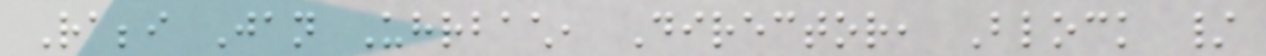Rabbi Jan Uhrbach, Director, Block /
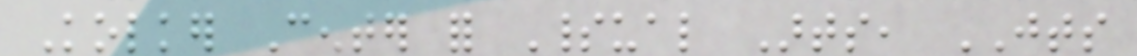Kolker Center for Spiritual Arts, JTS
